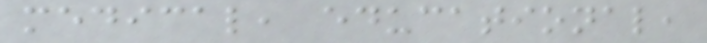medical, educational,
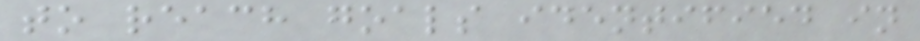to reach goals identified in
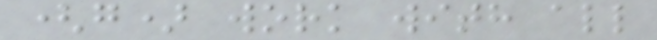(g) work with all
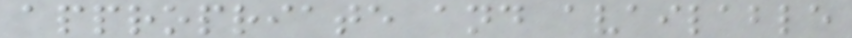appropriate and available
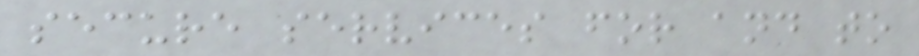secure services for and to
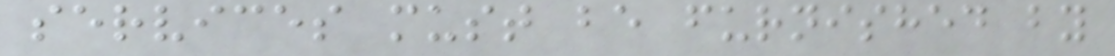services must be furnished by
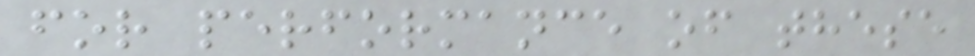for performance of these
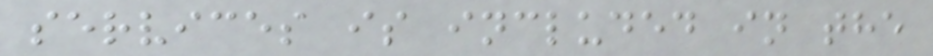services is included in the
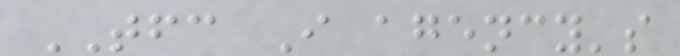TFC I agency's
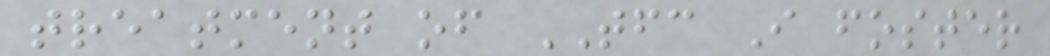treatment of TFC I foster
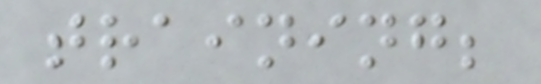training;
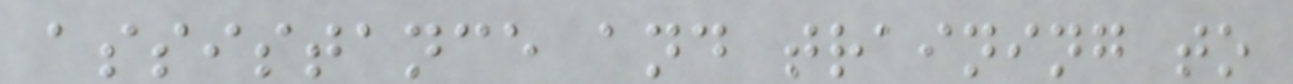assistance and training to
